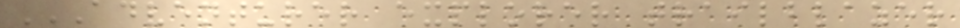ADVENTURER EXPLORER TRAILBLAZER
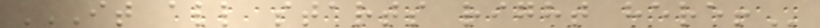IT ALL STARTS RIGHT HERE!
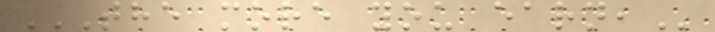THE MORE YOU EARN,
